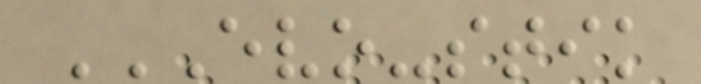EVO-STIK
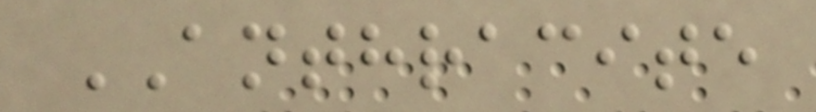ANTHRACITE
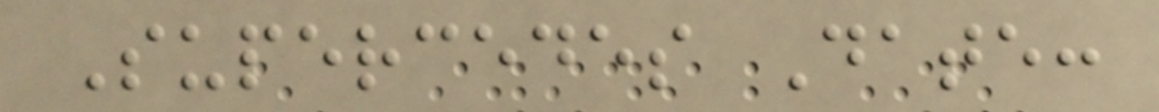Supercedes Date:
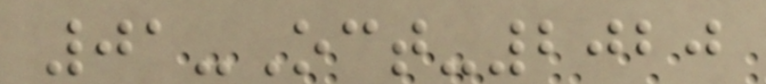01-Oct-2020
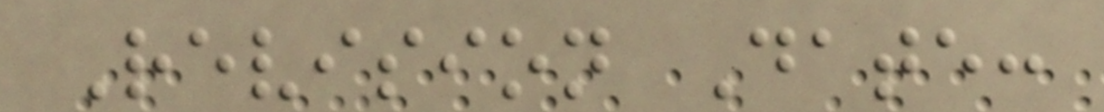Revision Date:
